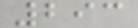293
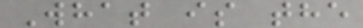What is the
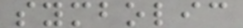symbolic
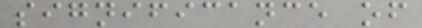significance of
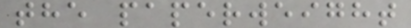the paperweight
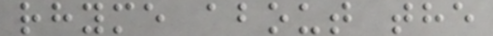rhyme about the
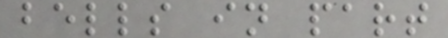bells in part
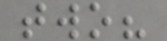two?
